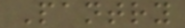Pantry
